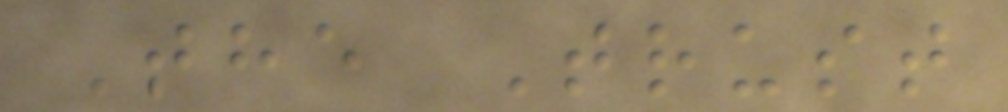The Trust
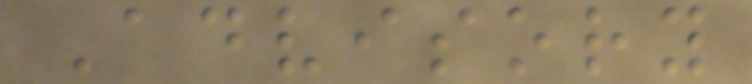Advisory
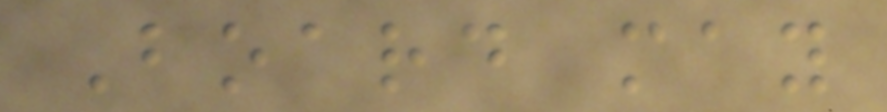Board may
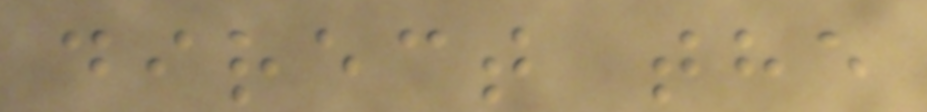direct the
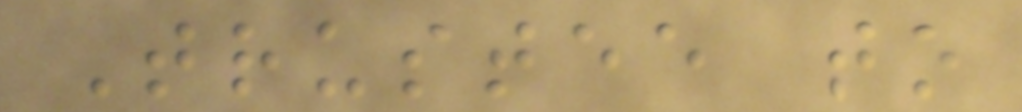Trustee to
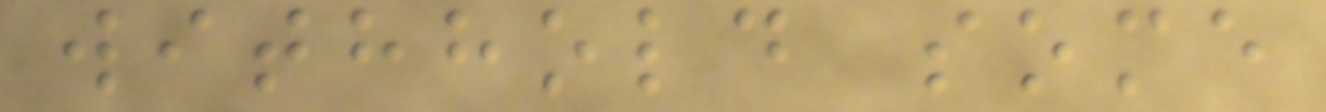withhold some
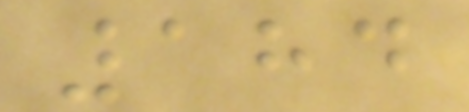184
